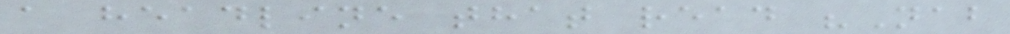a headline that read "Nab
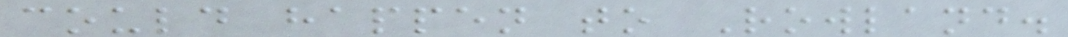could happen to Rowland.
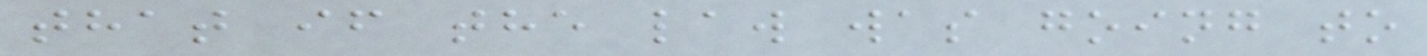that if the law was going to
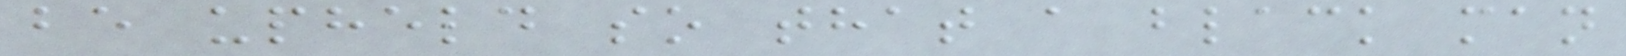be upheld so that a black man
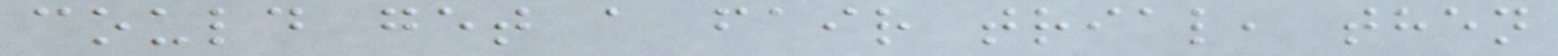could get a fair trial, then
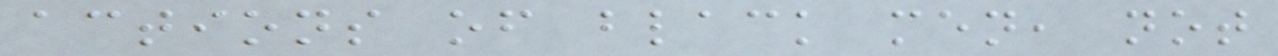actions of black men, not
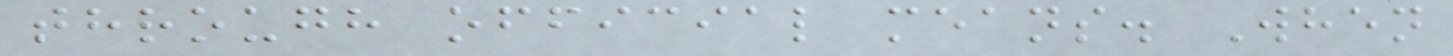through official means. When
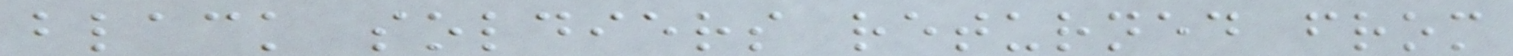black soldiers returned from
